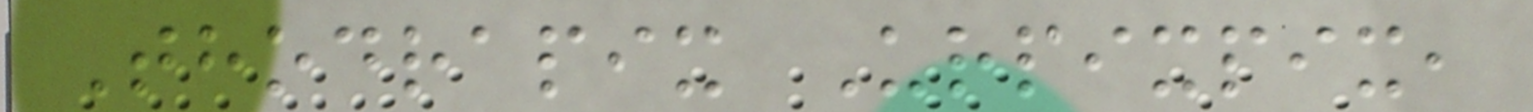Thodrapix Urpixpix,
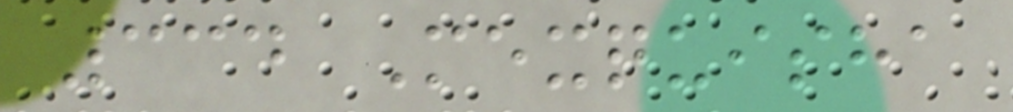334 Mexquisha
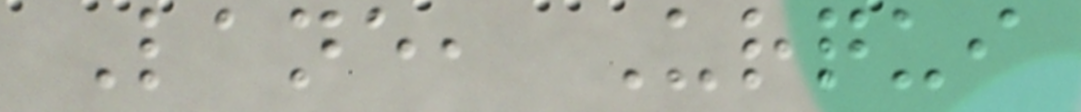Lane, Urqui
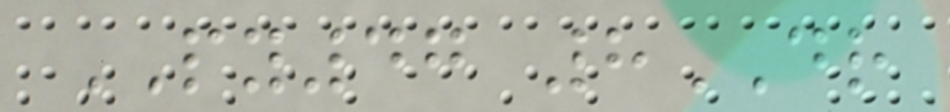PY47 8DR
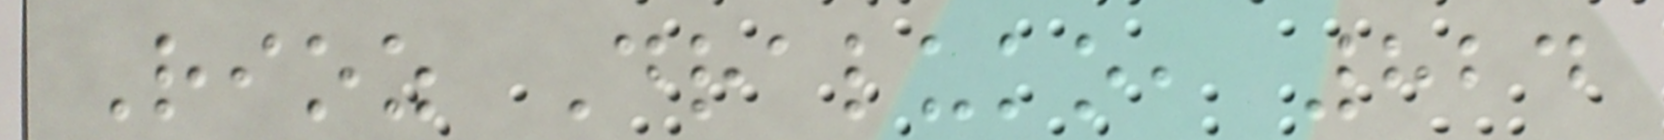Rioz Draluko, 824
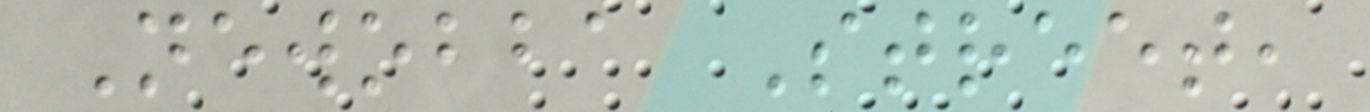Newobba Street,
